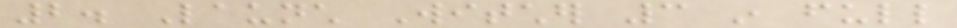2. Launch Witcher 3 in full
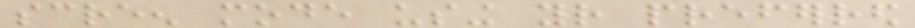screen mode using your preferred
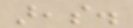areas.
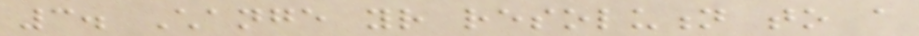3. Change your resolution to a
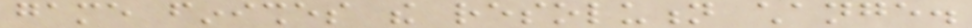game finishes the resolution change.
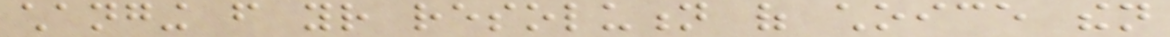changing from your resolution of choice then
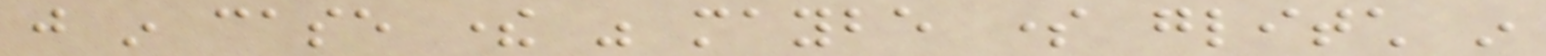just in case there was maybe some glitch in
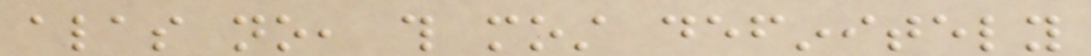alas no, this most definitely
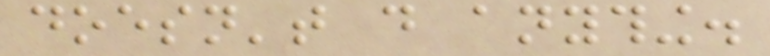doesn't do anything.
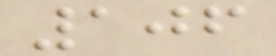106
